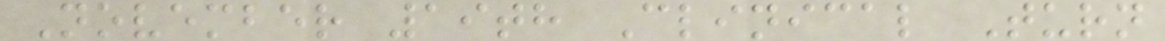November 19th Clinical Turn
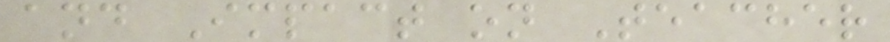and Impact on Teacher
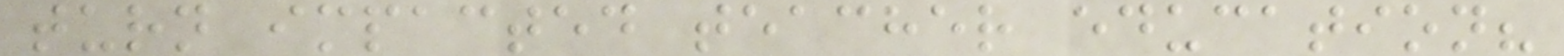turn impacted teacher education?
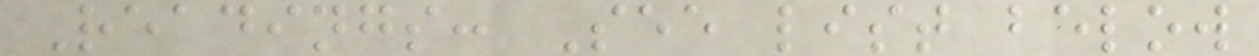Readings: See list below
